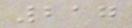217
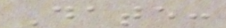Date:
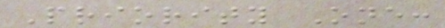Priority One:
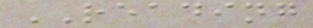READING
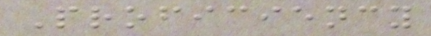Proficiency
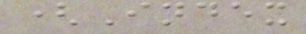(Index
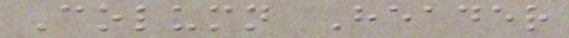Column Header
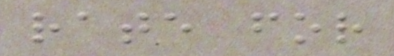rate for
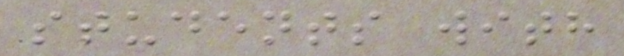students with
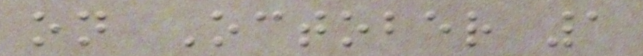on October 1
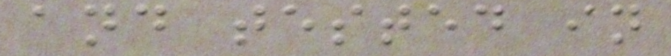and tested in
